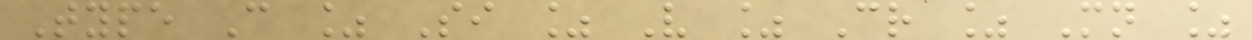Type C % Si % V % Cr % Mn %
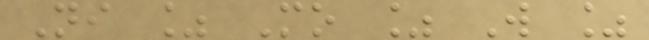Ni % Mo % W %
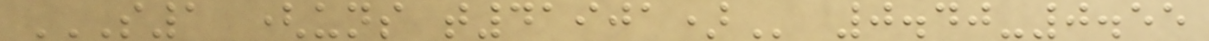S1 (UNS T41901) 0.40-0.55
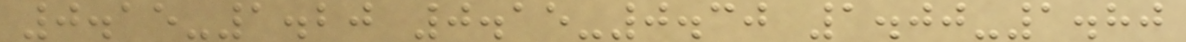0.15-1.20 0.15-0.30 1.00-1.80
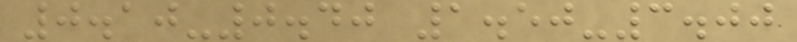0.10-0.40 1.50-3.00
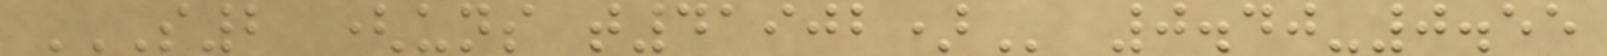S2 (UNS T41902) 0.40-0.55
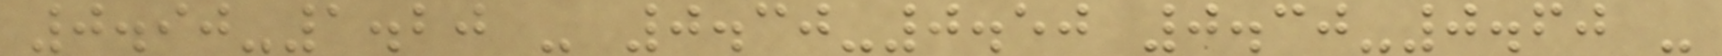0.90-1.20 - 0.30-0.50 0.30-0.60 -
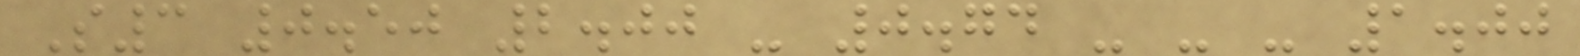S3 0.50 2.00 - 0.74 - - - 1.00
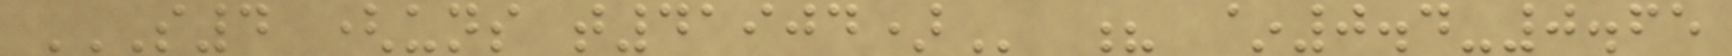S4 (UNS T41904) ? ~0.4-0.65
